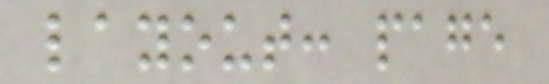layout: page
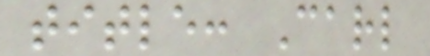title: Carl
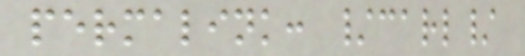permalink: /carl/
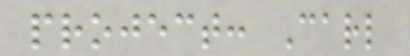project: Carl
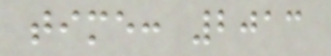time: 2013
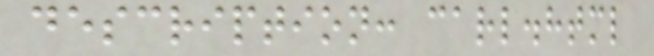description: carl.html
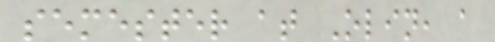semester at Olin, a
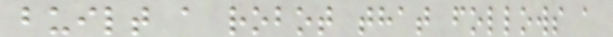built a robot that follows a
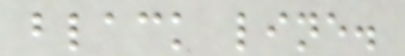black line.
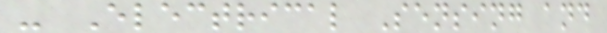- Electrical Sensing and
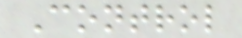Control
